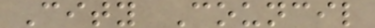City Council
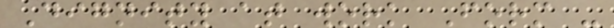Dignity at work Form -
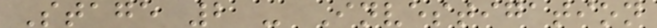Stage 2 - Investigation
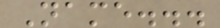Name...
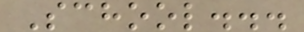School...
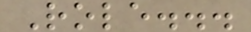Role...
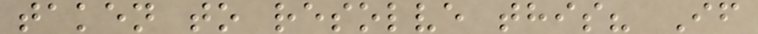taken to resolve this? If
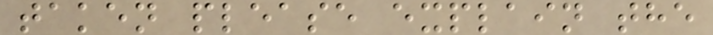taken please explain the
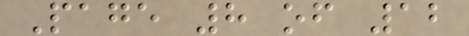Page 8 of 12
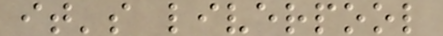it's liverpool
